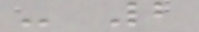- 2
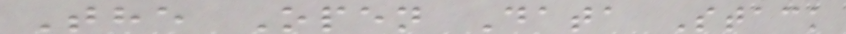The Open Data Stack
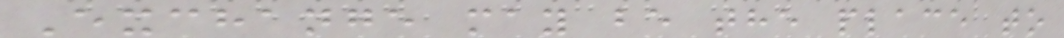Exchange may be the place to
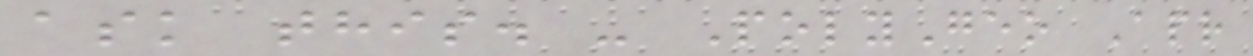ask this. - PolyGeo Apr
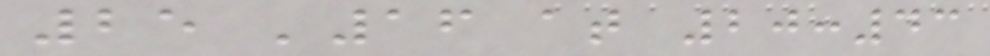25 '16 at 20:43
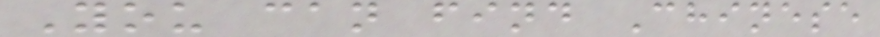You can find Chinese
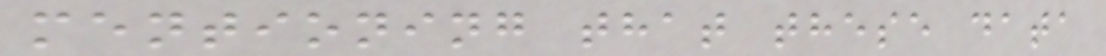mentioning that these data
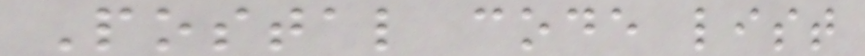Postal code list
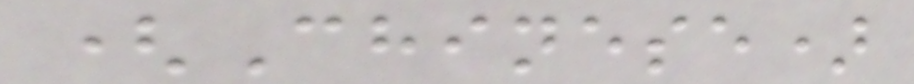(Chinese)
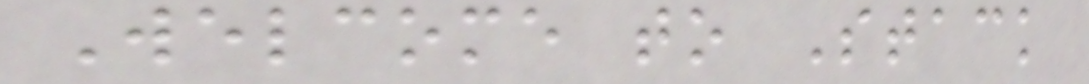Welcome to Stack
